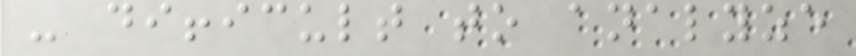- difficult to analyze
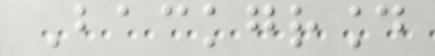Background
